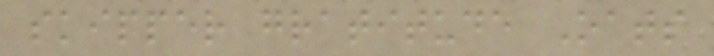skipper gratitude Oats
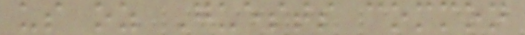us oz Guests common
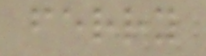ferry
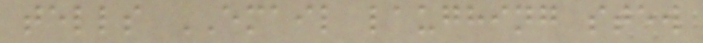tells EMAIL laughing stew
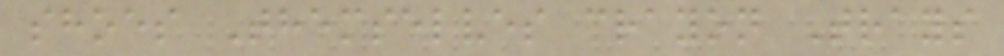shoes Themselves crayon Trays
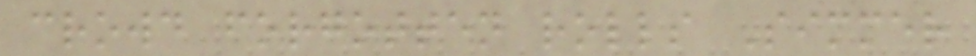crowd forgotten rolls Simmer
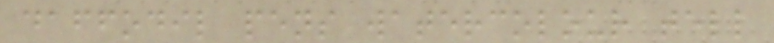daffodil pens watercolour tell
